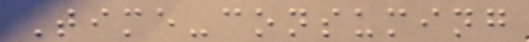Time-consuming
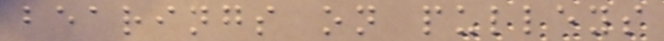bearings on pulleys
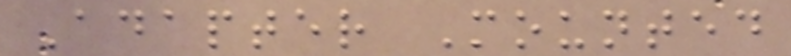Adapter Mounted
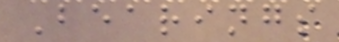Bearings
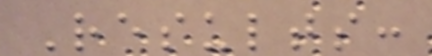Results:
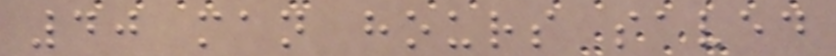40 man hours saved
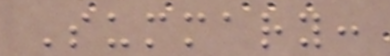Summary:
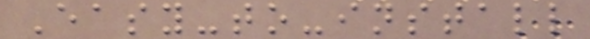Easy-to-install
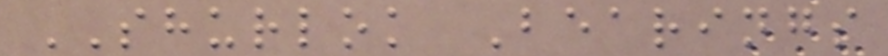SHURLOK Bearings
